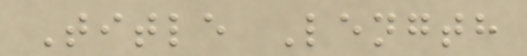Title Length
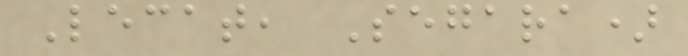Lecat, Segara)
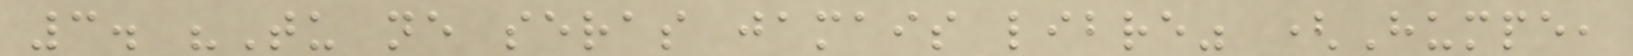3. "Tu ne seras jamais libre" (Humpe,
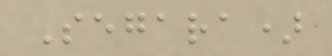Segara)
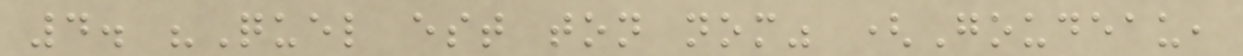4. "Quel est ton nom" (Goudeau,
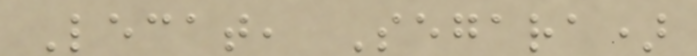Lecat, Segara)
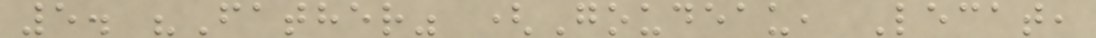5. "Father" (Goudeau, Lecat,
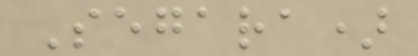Segara)
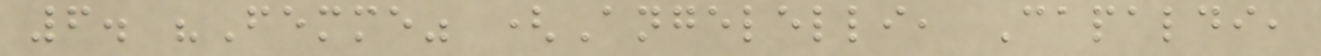6. "Femme" (Angelelli, Capaldi,
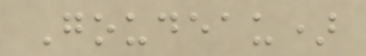Goudeau)
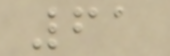61
